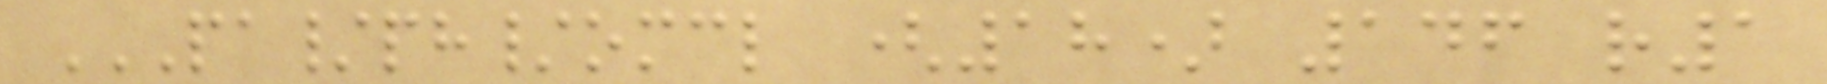PA/PH/OMCL (18) 146 R1
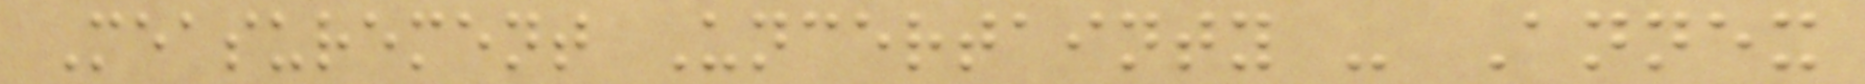Measurement Uncertainty - Annex
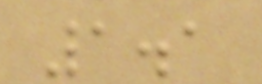1.1
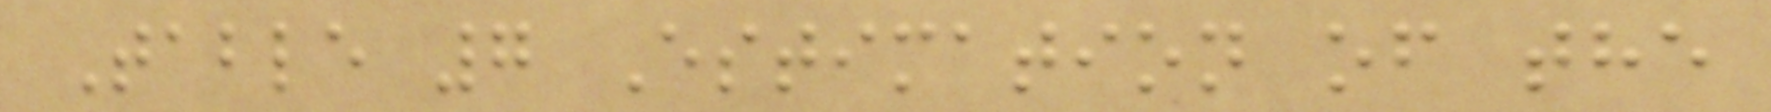Table 7 Estimation of the
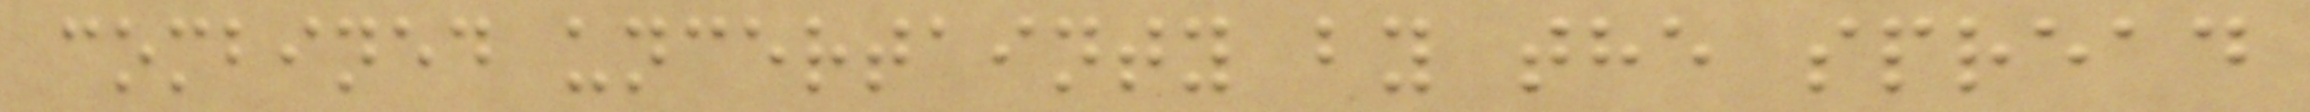combined uncertainty by the spread
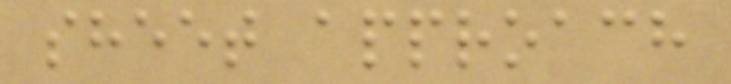sheet approach
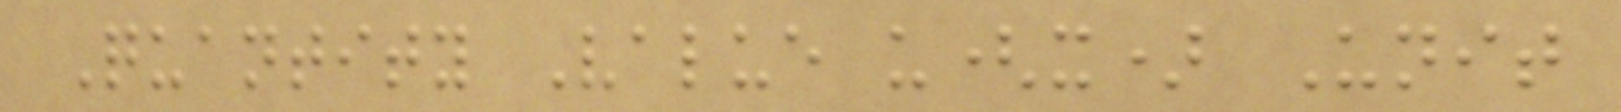Quantity Value u(x) Unit
